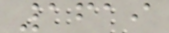1619
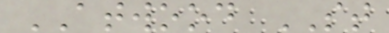ATWOOD ST
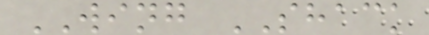WING SHACK
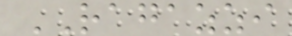RAGAZZI
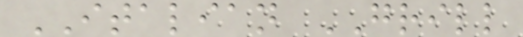ITALIAN GRILL
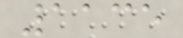1135
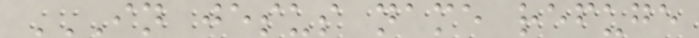IN JESUS NAME REFUGE
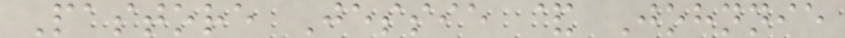Pastore Jessie & Johnnie
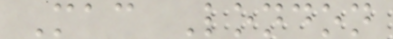Mac London
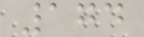174
